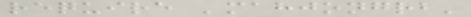require 'mahjongrb'
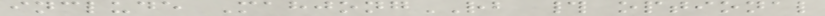include MahjongRB # optional
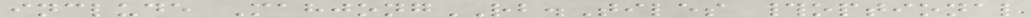include MahjongRB.Tiles #optional
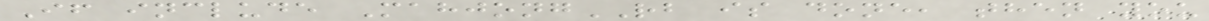If include MahjongRB is done, then you
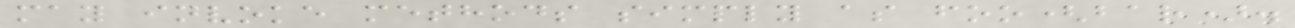may invoke methods simply as foo(bar).
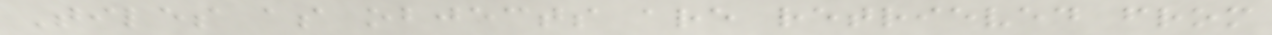Tiles as objects are retrieved from
